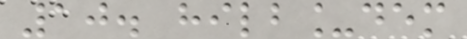10. hilb_dem
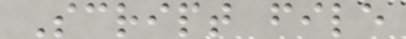Script file
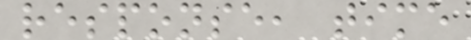response, time
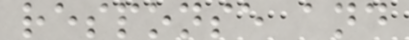response and
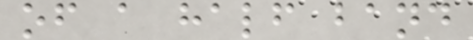of a half band
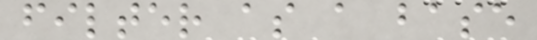filter as a base
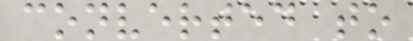converted to
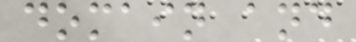domain and
